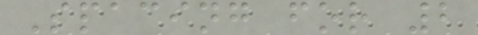Spacing for 2
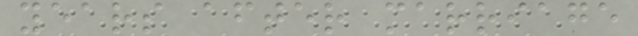years after marriage
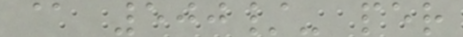@ 500/- per
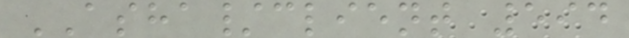ASHA/client 594
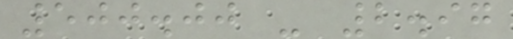500.00 - 2.97
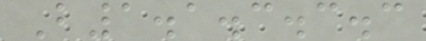B1.1.3.3.3
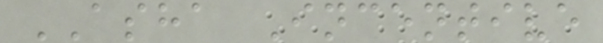ASHA Incentive
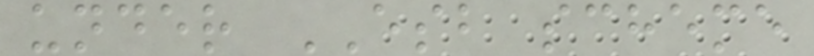under ESB scheme
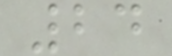24
